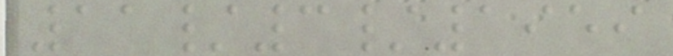11/3/1959
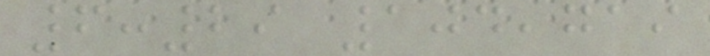6:29 104,719
